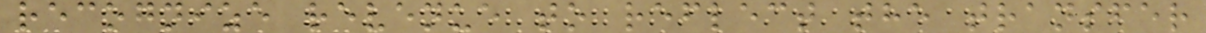recognize revenue to reflect the transfer
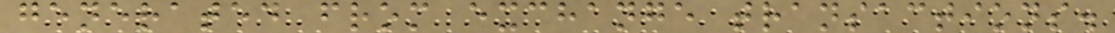generated from exchange transactions.
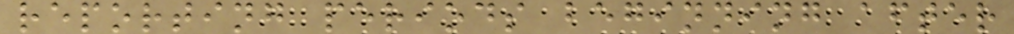reporting periods beginning after
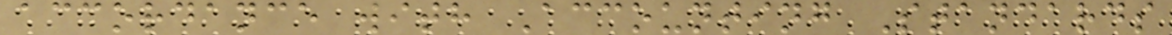accordance with Accounting Standards
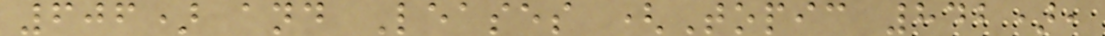606) and Leases (Topic 842),
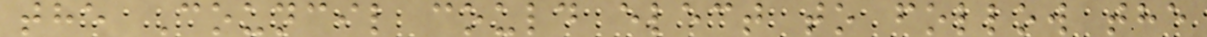the Council could elect to follow the
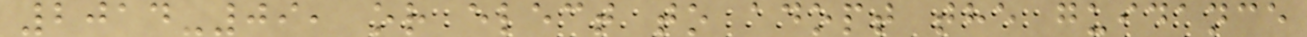2014-09, or elect to adopt the guidance
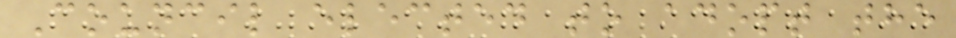Council elected to adopt the
